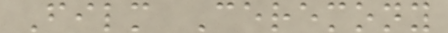Film Ceremony
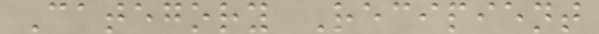Category Recipient
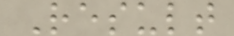Result
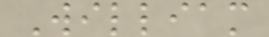William
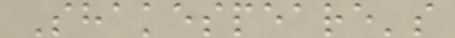Shakespeare's
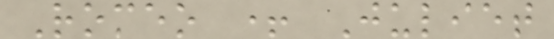Romeo + Juliet
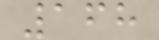168
